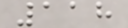118
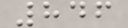846
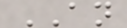AN
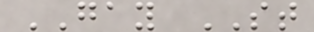GAY ST
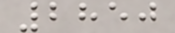2850
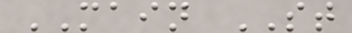MAIN ST
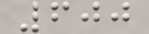600
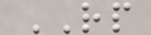RP
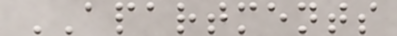APARTMENTS
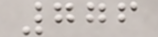776
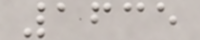1635
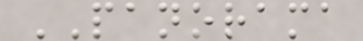PANORAMA
